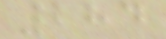284
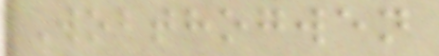Wobthogwen
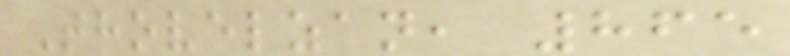Thovelzan, 865
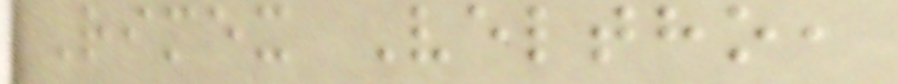Rimex Veltho,
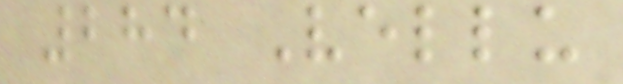284 Vellu
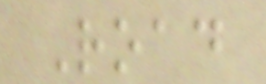Road
